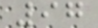97
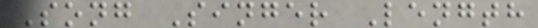Song Singer Length
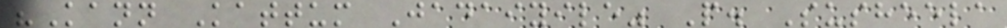"Kann Kattum Jadaiyile" P. Susheela
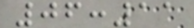06:11
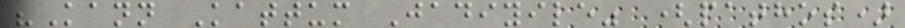"Kann Kattum Jadiyile" (pathos)
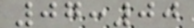07:00
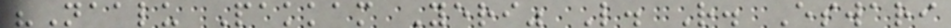"Naalu Pakkam Yeri" L. R. Eswari
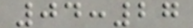04:27
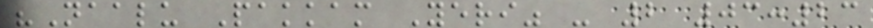"Naalu Pakkam Yeri" - 2 03:23
